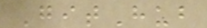GitHub
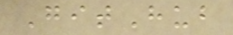GitHub
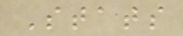Stats
